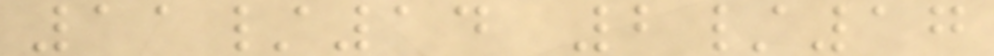11/14 2/17
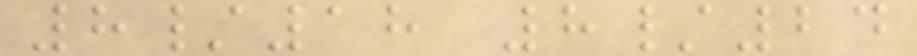8/18 8/24
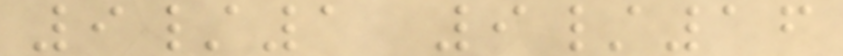9/1 9/16
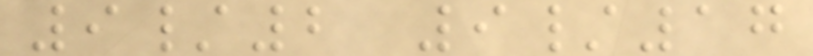9/2 9/17
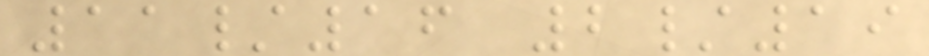11/16 2/19
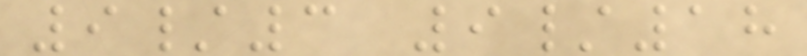9/3 9/18
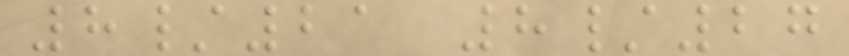8/21 8/27
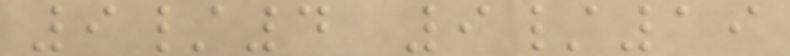9/4 9/19
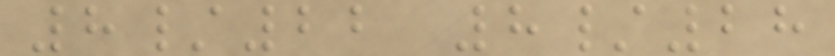8/22 8/28
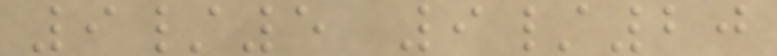9/5 9/20
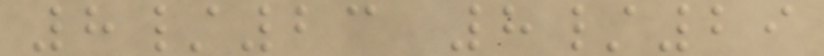8/23 8/29
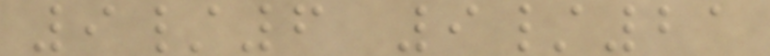9/6 9/21
